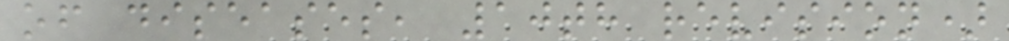of diseases, 10th revision)
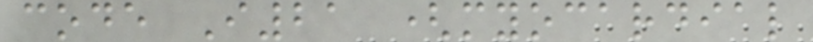code I21 (myocardial
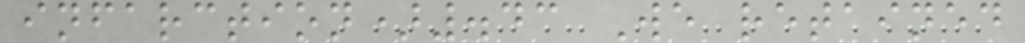infarction).43 We retained
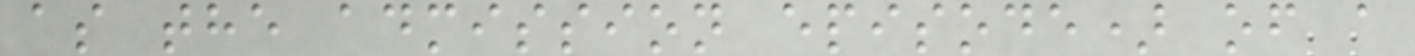as the admission episode) of a
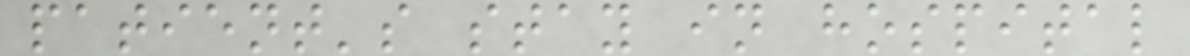patient's stay in hospital
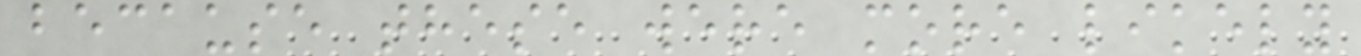because these were more likely
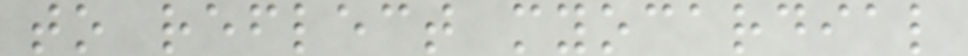to reflect myocardial
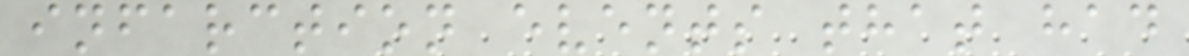infarction events that had
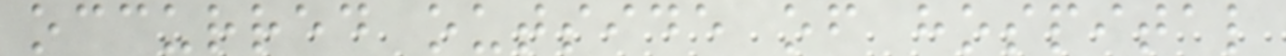occurred outside of hospital
